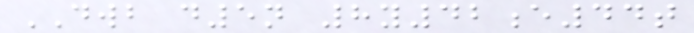DWB d5n 8y42e44t
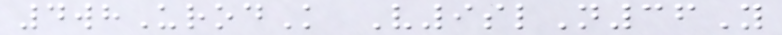4whUrodK V9slN36Y
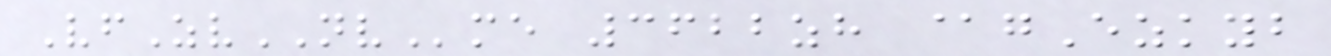VfZvNVme 3622zh @gEzkyb
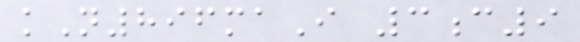kN896maI 3c9
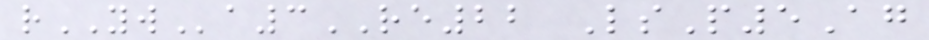rYWa3RE22 LsP5Ag
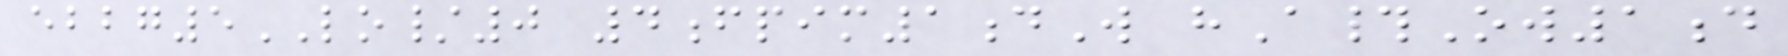ebbg5LO/0 4fpim1dW hA#Ow1d
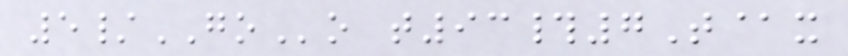5/GOo t93#7T@x
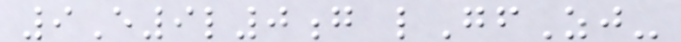9E9l0g lGfZj-
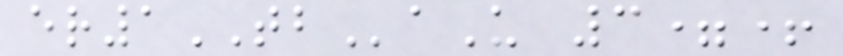er1TBaU 3=+
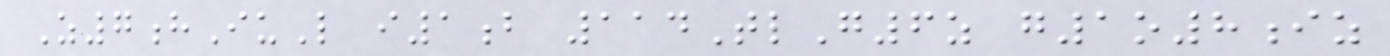Z7hIuL i1b 114TlG6z g1o8iz
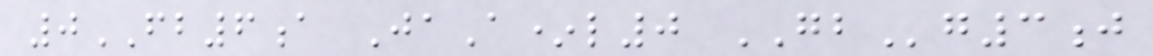0FB6a JaA*l0 GBg3j
